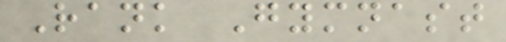Rank Gymnast
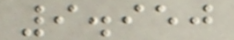9.950
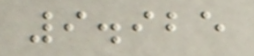9.925
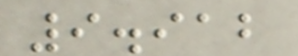9.912
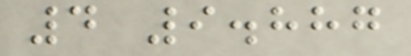4 9.887
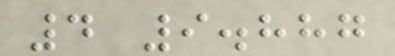4 9.887
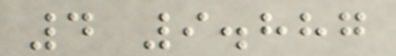4 9.887
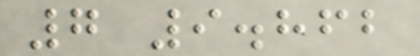7 9.862
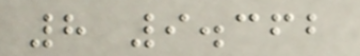8 9.362
